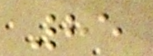85
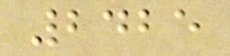2425
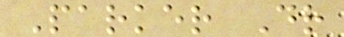Parker Dr
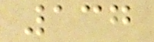137
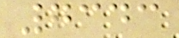7343
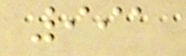991
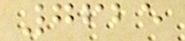7625
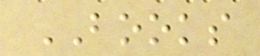BOOKS
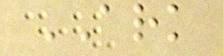ARK
